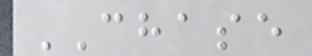CHASE
